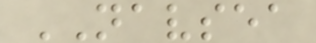NAVSEA
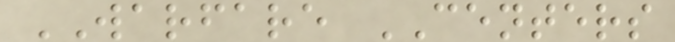WARFARE CENTERS
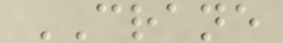CRANE
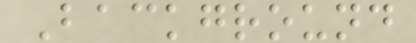Background
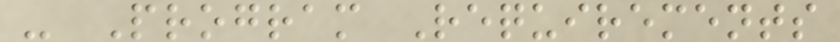- Program Requirements
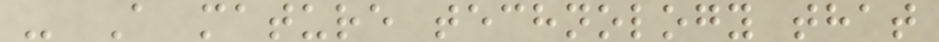- A mature technology that
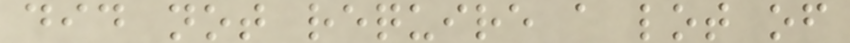did not require a lot of
